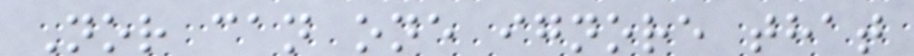Nor can one ignore that
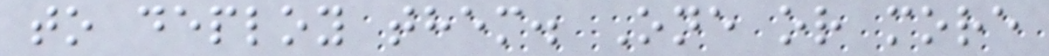to deploy them. One or more
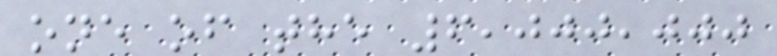one of the 6,000,000
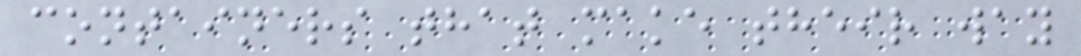containers that make their way
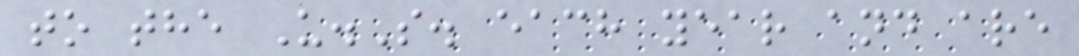to the U.S. each year and are
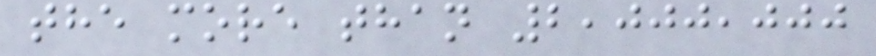the more than 2,000,000
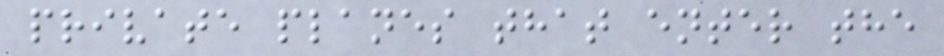private planes that enter the
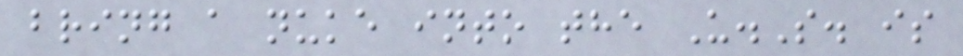bring a nuke into the U.S. is
